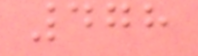478
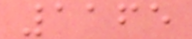1165
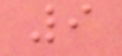9
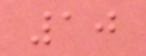10
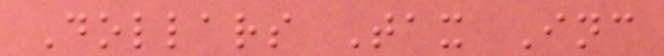Dollars Tax Inc
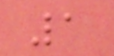1
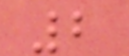2
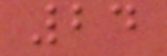24
